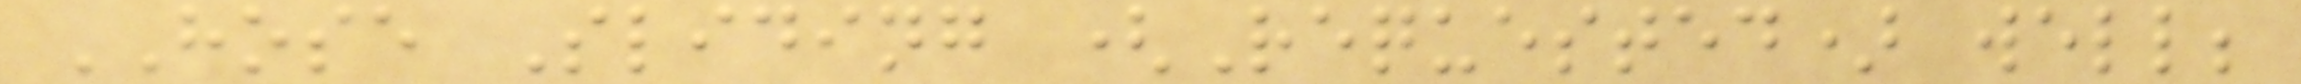HOSE Sliding (Requested) well;
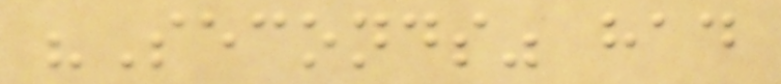"Seconds" had
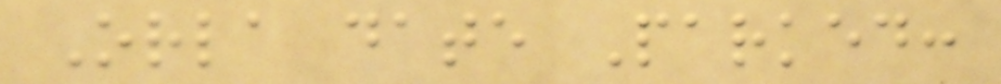Orla date Parked:
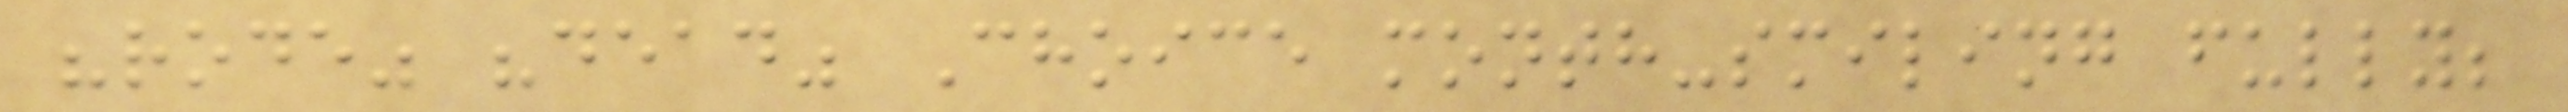"rode" "dead" Choice month-smiling fully;
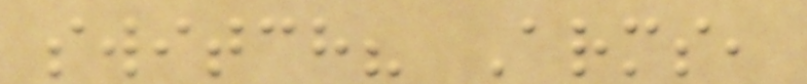switch? Arms,
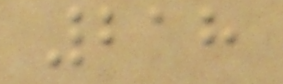218
